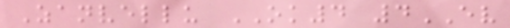Zanvellu OK4 4EV
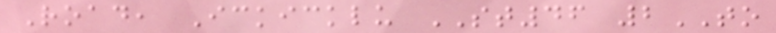Road, Ickicklu ST46 2TO
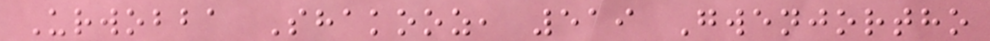Urwobba Shakooz, 519 Gwenjortho
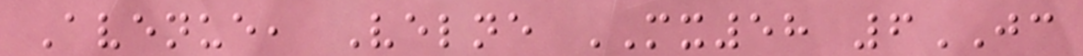Avenue, Velne MX58 6JC
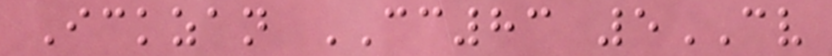Ickzan CC83 5CV
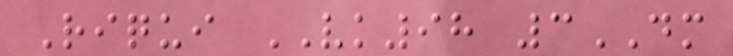Riqui VK98 3DM
